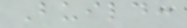Build:
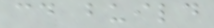cd build
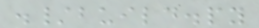./build.py
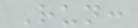Run:
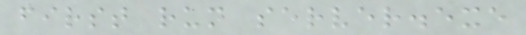first run server.exe
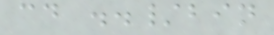cd ../bin
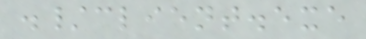./client.exe
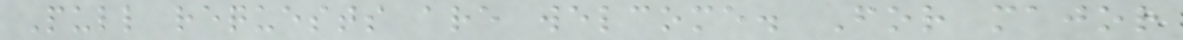Pull requests are welcome. For major
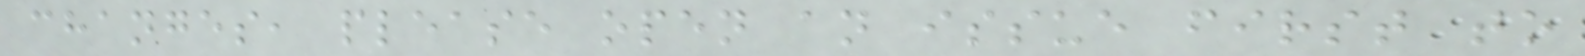changes, please open an issue first to
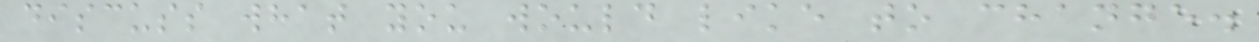discuss what you would like to change.
